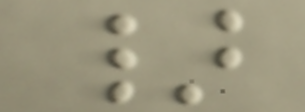}
